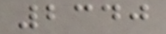2340
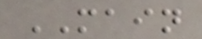MAIN
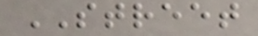STREET
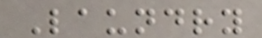Laundry
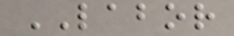LABOR
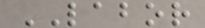LABOR
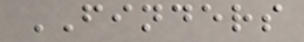FINDERS
